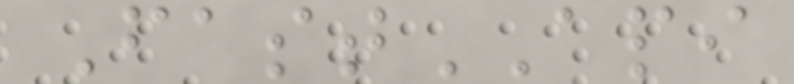FastAPI
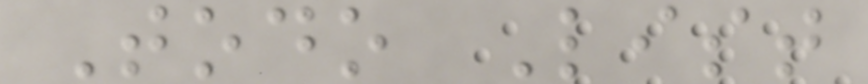Todo List
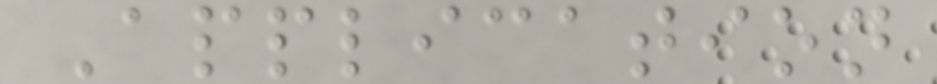Application
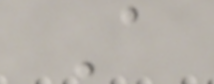A
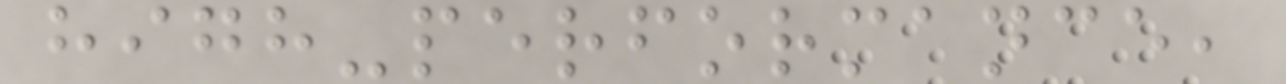high-performance,
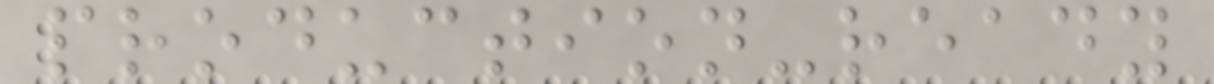production-ready
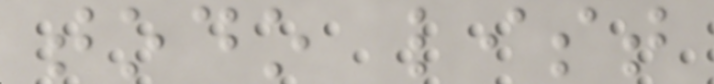todo list
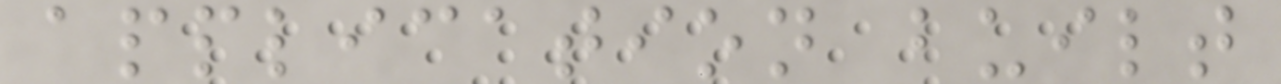application built
